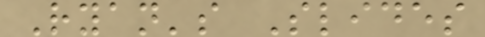Ryan's Slides
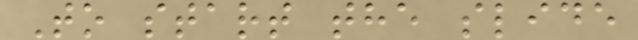To start the slide
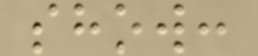show:
